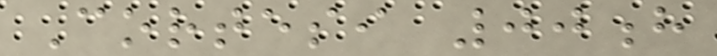Cortesi 00h
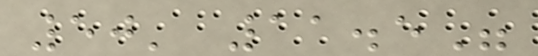50' 11.5"
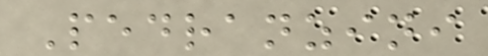Pedranzini
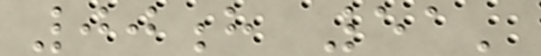00h 51'
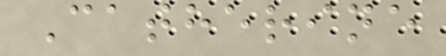Catherine
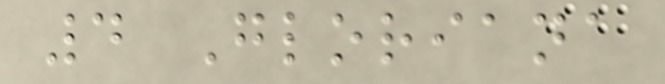4 Gloriana
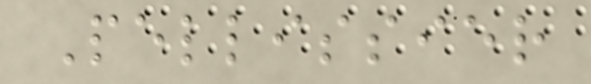Pellissier
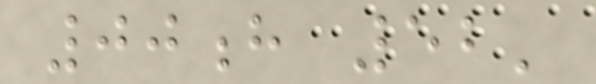00h 52'
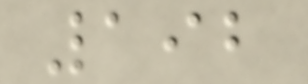192
